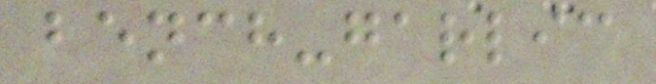bench-garlic
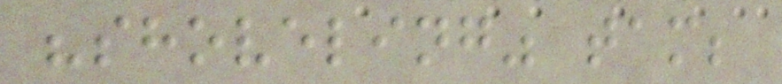"shoveling" tam;
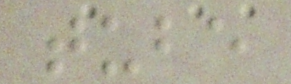tube
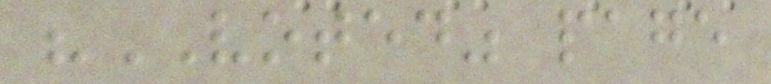"VOTED" page
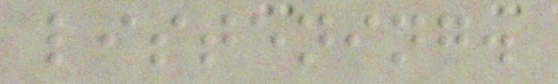listening.
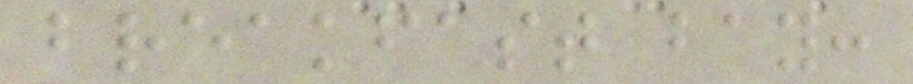breakfast bay:
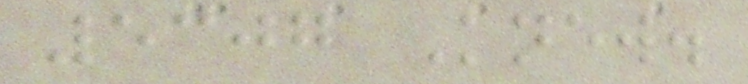5307 Knew.
